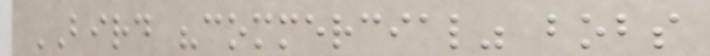BIRD "commercial" bobs
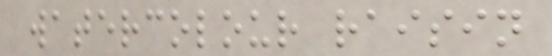watercolour raisin
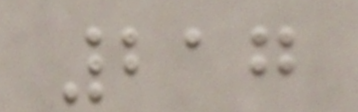217
